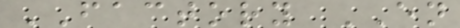FACTORY EN
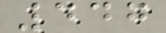447
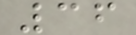36
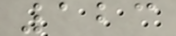123
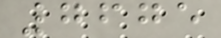7675
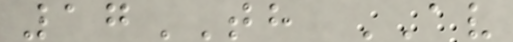17TH AV
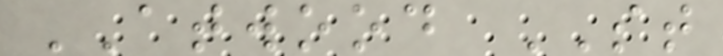ATWOOD ST
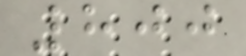800
